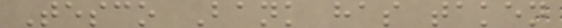Tesco Bank has taken
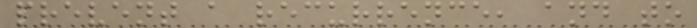prevent a recurrence, and to
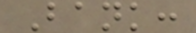Bank:
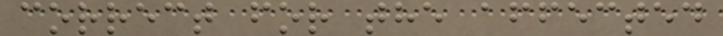correct for the affected
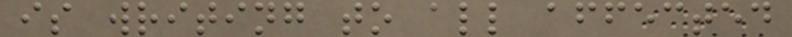is writing to all affected
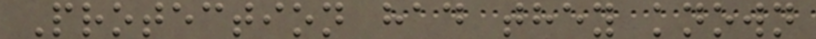Protection had they known
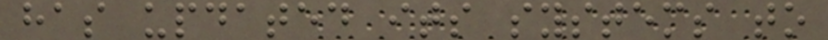has updated its systems to
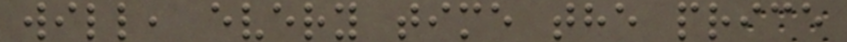will, every time the price
